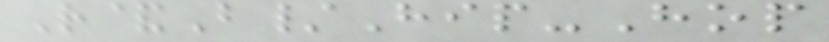R&B/Hip-Hop
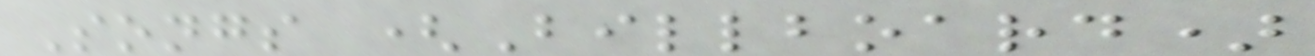Songs (Billboard)
